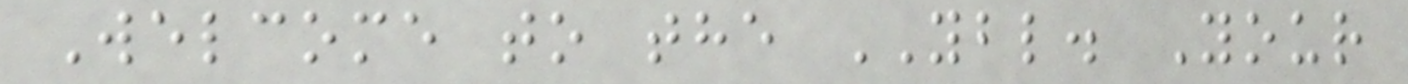Welcome to the YBL. Your
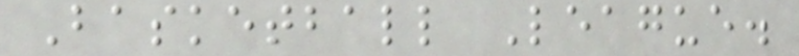Basketball League.
